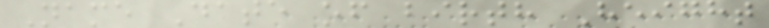Name Date of birth Height
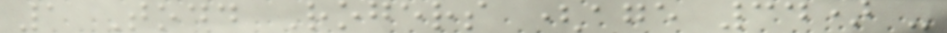1 Todd Rogers (age 34) -
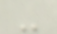-
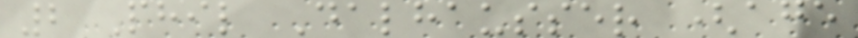2 Phil Dalhausser (age
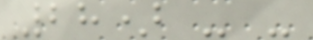28) - -
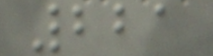221
